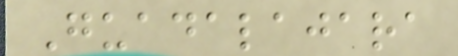Guadalajara
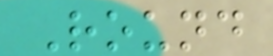Round
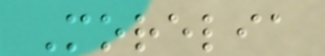Morelia
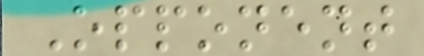Opponent
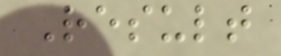Result
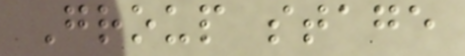Group stage
